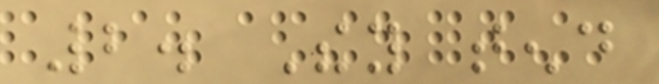2. They tend
